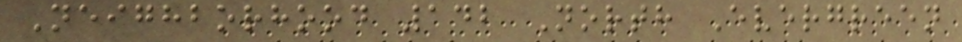Neighborhood 142 North Evergreen
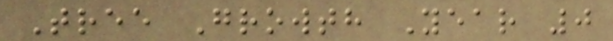Tree Growth Year 0
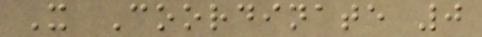X Coordinate 0
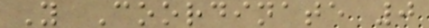Y Coordinate 0
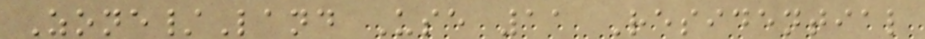Zone/Land Use 11 Residential
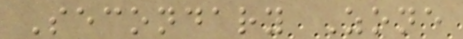Secondary Zone
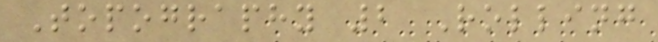Topography 2 Rolling
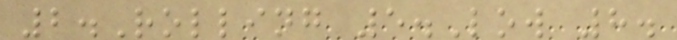2.Rolling 5.Low 8.
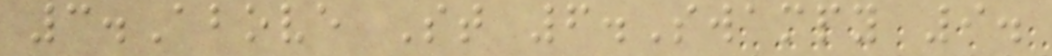3.Above St 6.Swampy 9.
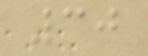30
